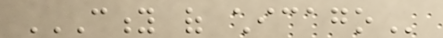CITY OF CHICAGO
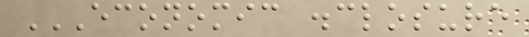ECONOMIC DISCLOSURE
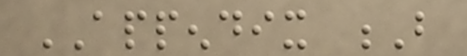APPENDIX B
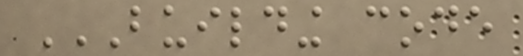BUILDING CODE
